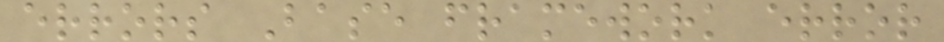errors Base framework error
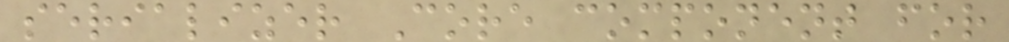serializer Core component for
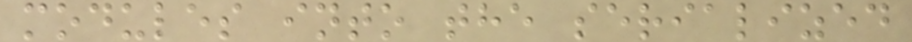modules into the serialized
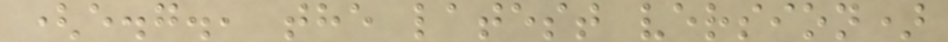(e.g., the latest version)
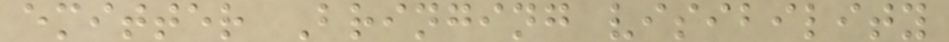emitter Bringing visibility
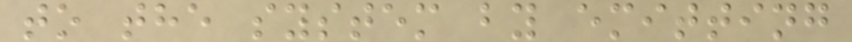to the system by emitting
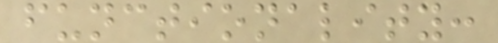functionality:
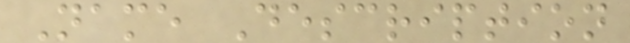Name Description
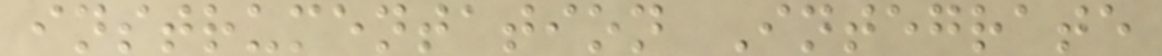instrumentation Integrate
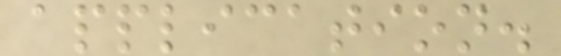application.
